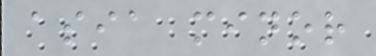asia minor
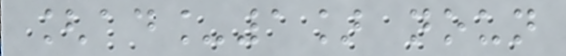[ad_1] noun
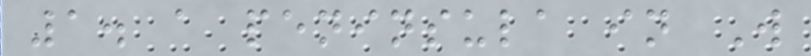1. a peninsula in W
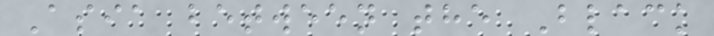Asia between the Black
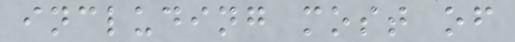including most of
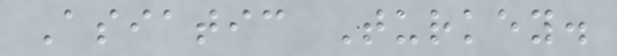Asiatic Turkey.
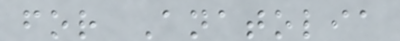for Anatolia
